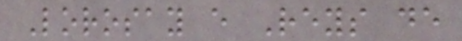Lorosay e Reys de
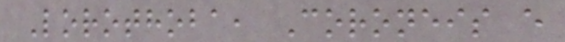Lorothoba, Coroneis e
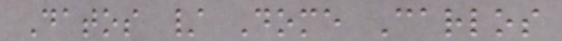Datos / Dome Carlos
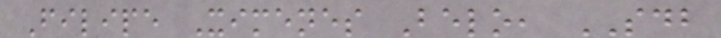Filipe Ximenes Belo, SDB
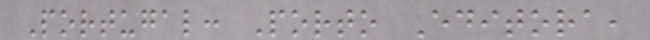Portugal: Porto Editora,
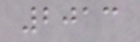2013
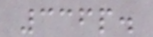336p.
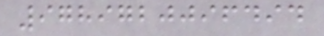9789720096494
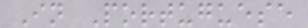In Portuguese
